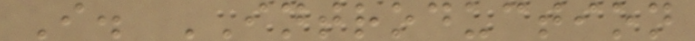I. INTRODUCTION
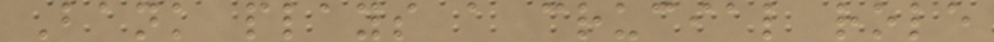Bank plays a crucial role
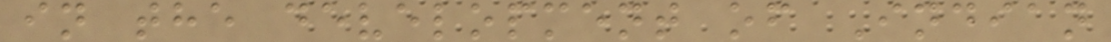in the development of Indian
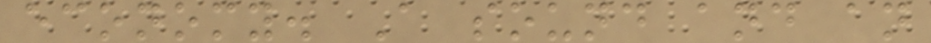economy. A sound and an
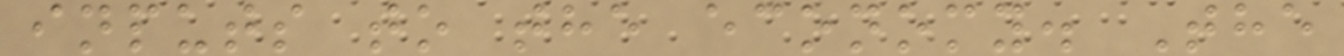inputs to the economy. The
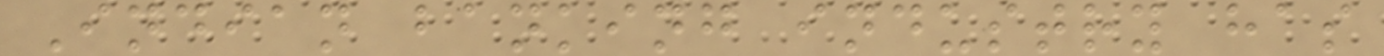Indian banking industry has
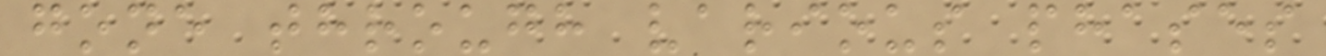gone through various phases
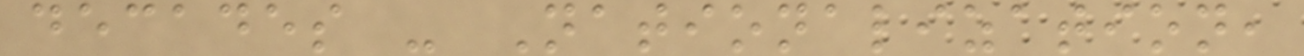decades - Nationalization,
